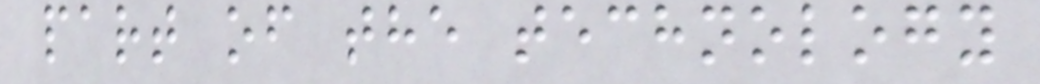part of the technology
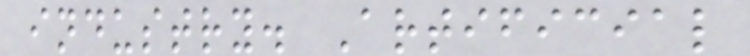industry. Artificial
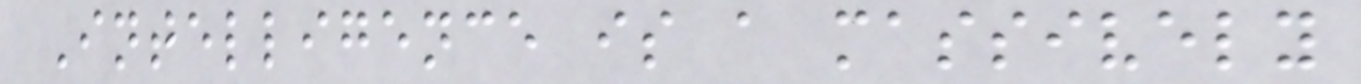Intelligence is a massively
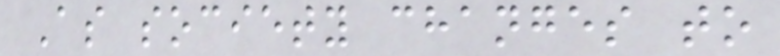As society changes to
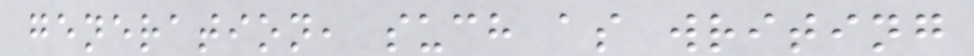generation, such as writing
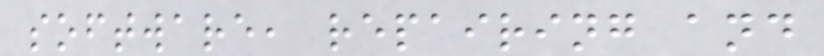software, repairing and
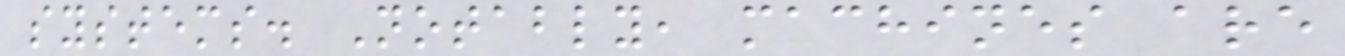systems. Notably, machines are
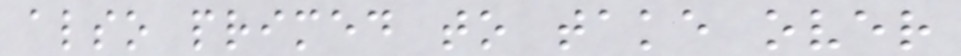also primed to take over
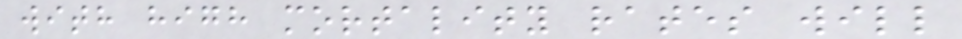with high mortality rates will
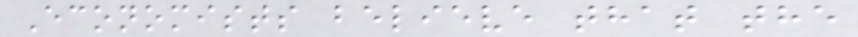Economists believe that the
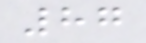87
